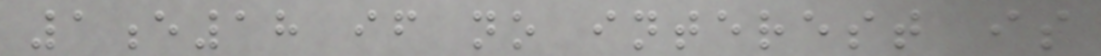1e18 if no interest is
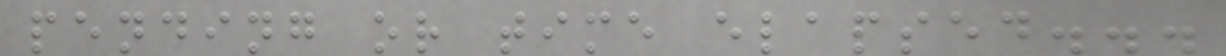pending or time elapsed...
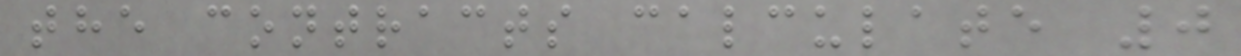the contracts calculate 0
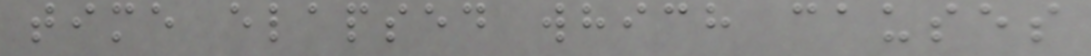time elapsed which causes
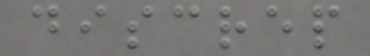discrep
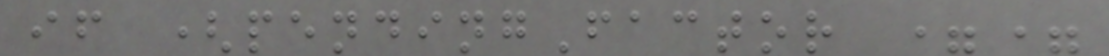if (pendingFactor ==
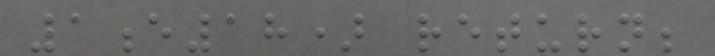1e18) return;
